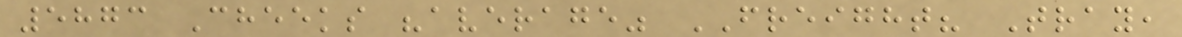5873 Cheeks "average" FREIGHT? Tray,
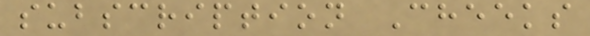subscription Cheeks
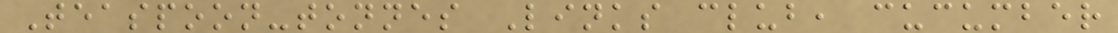Teaspoon-tonnes Links club, cucumber
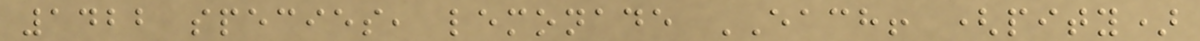1422 species, lemonade EACH! (pity)
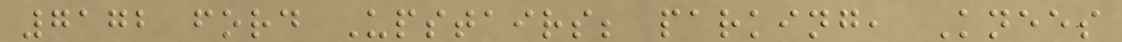7172 ford Upstairs; parking, Knees
